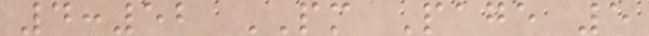4:52 PM Page 5
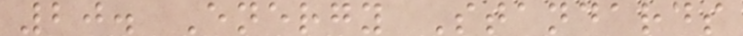20. Energy Standards
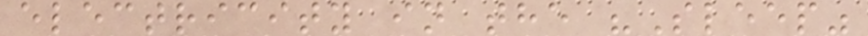electricity in the "Sleep"
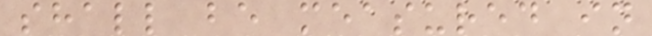shall be measured in
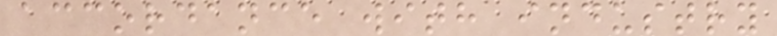accordance with industry
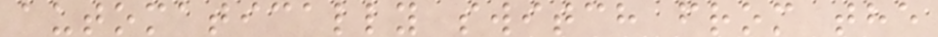automatically switch from the
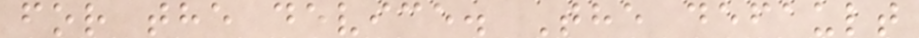for the device. The default
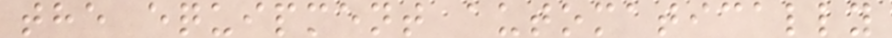the equipment automatically
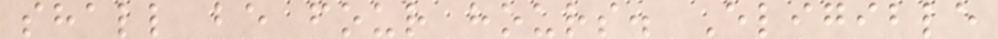shall be four hours. Eligible
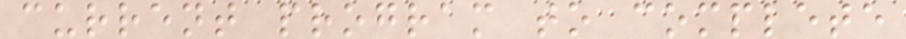current program to complete
